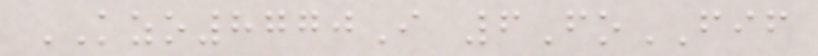KZO8770I 6FoFIF
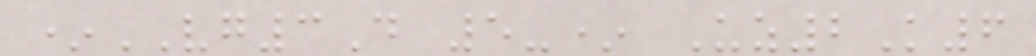*VG3D 5-* Uz2K6
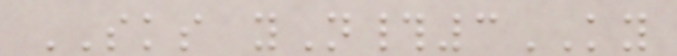SKS yN#3KY
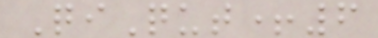QiQut+6
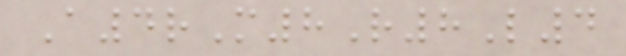A4rM8R8L4
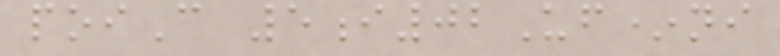poiC 5i02Uf*ni
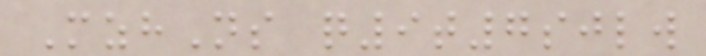MzhNs q9t7sjlw
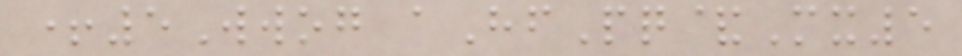+5Wwog aHfPq&Mx5
